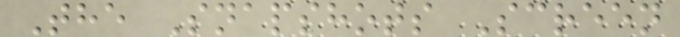The Snapshots Screen
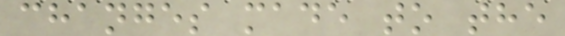changes made to the
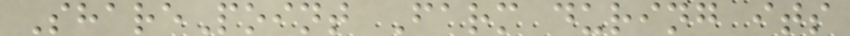SharePoint Farm during its
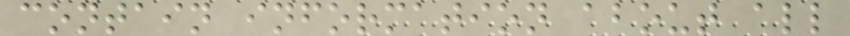contain information about all
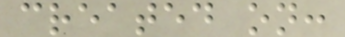created on:
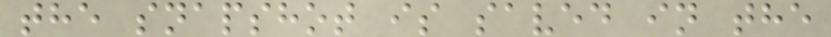the snapshot is saved in the
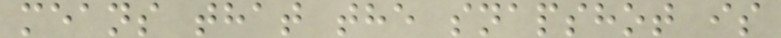means that the snapshot is
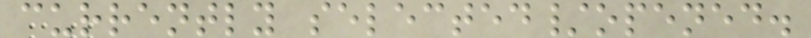currently selected/opened.
